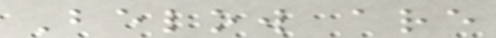Below are
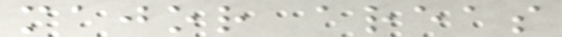major areas
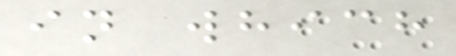in which
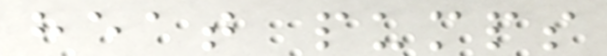heat pumps
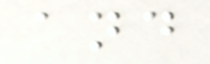and
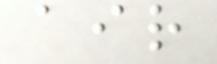air
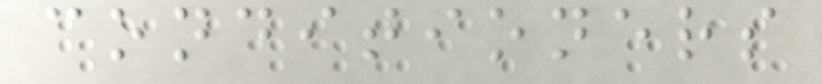conditioners
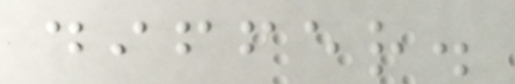differ.
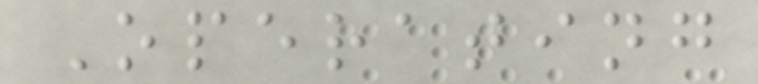Operating
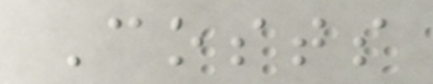Costs
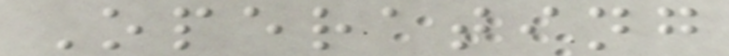Operating
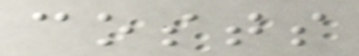costs
